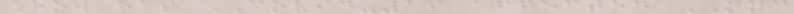How has COVID-19 affected NYC
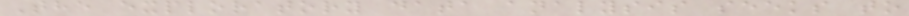The exploratory data analysis seeks to
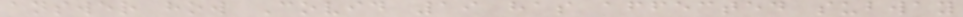answer how Covid 19 has affected subway
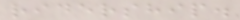ridership.
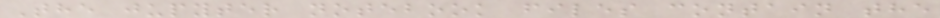The jupyter notebook files contain the
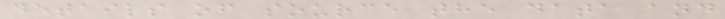details of source the data and
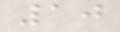10
